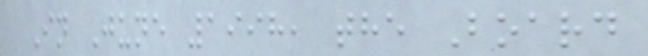In June 1998, the Board
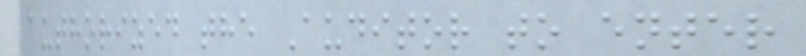authorized the Auditor to enter
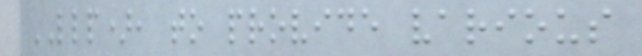LLP), to provide various
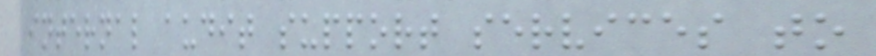internal audit support services to
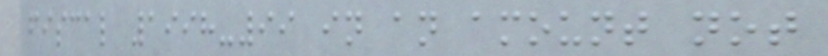fiscal 1998-99 in an amount not
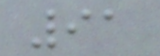91
